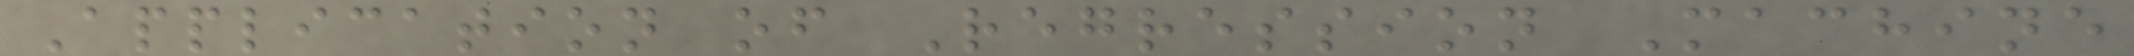Application of Regression Machine
